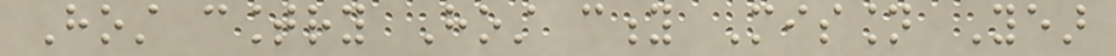Host country Host city Mission Year
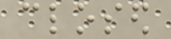closed
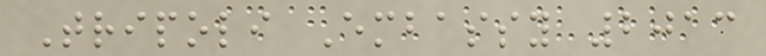Tripoli Embassy 2013
